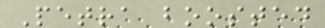Petra boosted
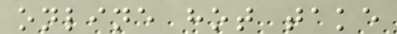online hot take
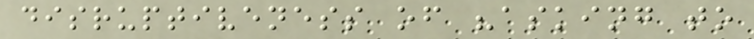disruptiveness of "asking to
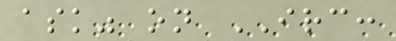ask" on IRC:
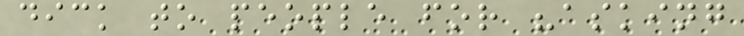dick to people for "asking
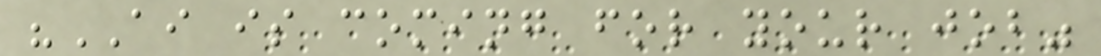"AI is coming for your job"
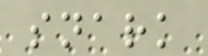snark
